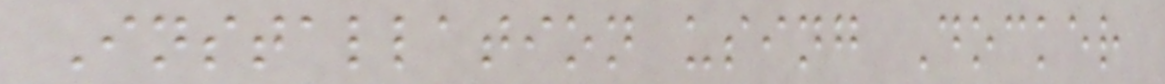Installation using Docker
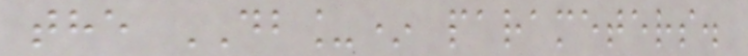the DB_* parameters.
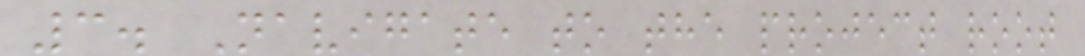3. Navigate to the project root
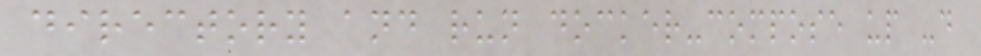directory and run docker-compose up -d
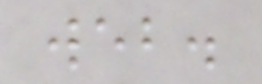web.
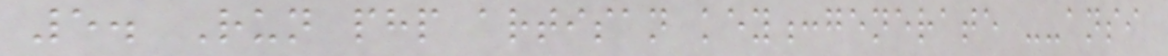5. Run php artisan key:generate --ansi
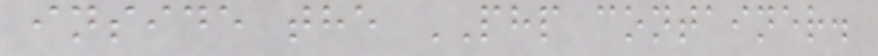inside the PHP container.
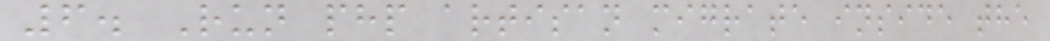6. Run php artisan migrate inside the
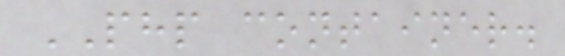PHP container.
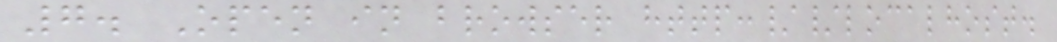7. Open in browser http://localhost.
